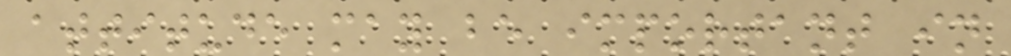attitude may be important in
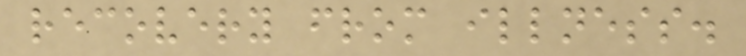recovery from illness.
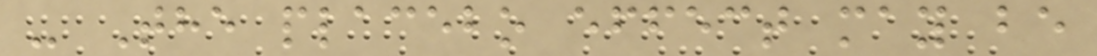- The placebo effect may be
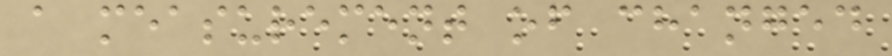a measurement of changed
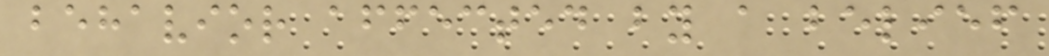behavior affected by a belief
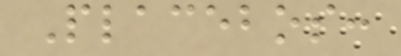Placebos:
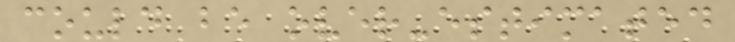could be over-estimated
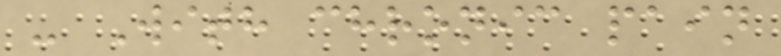- With chronic pain
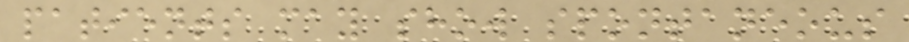patients may show spontaneous
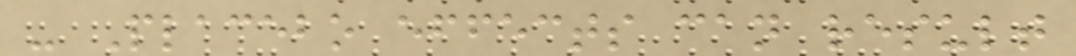- Placebo effects can result
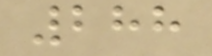288
